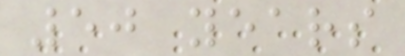50 years
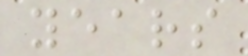years
